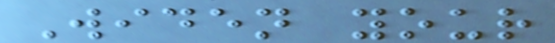Widen your
